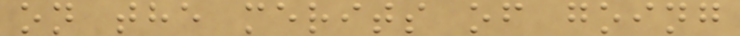on the merits of going
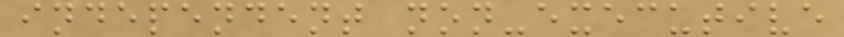independent non-executive
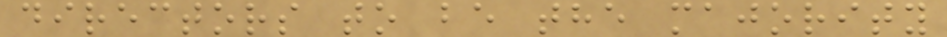directors to be the majority
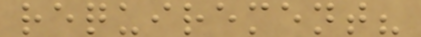requirement?
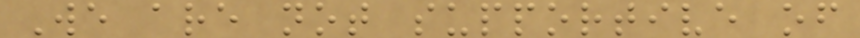We are not supportive of
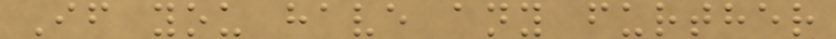If you have any further
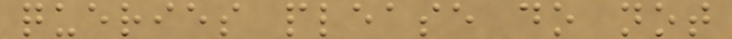queries please do not
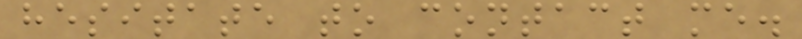hesitate to contact me.
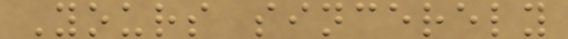Yours sincerely
